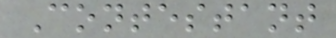Contestant
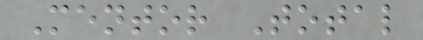Mentor Total
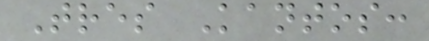Tres Kantos:
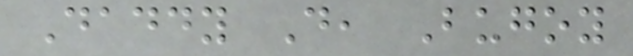Daddy D, Bugoy
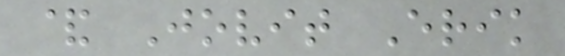& Jovit Erik
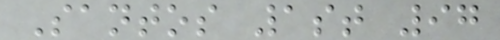Santos 1st 97
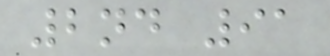2nd 91
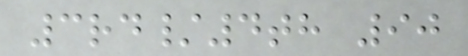3rd/4th 90
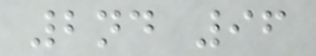2nd 96
